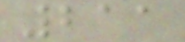211
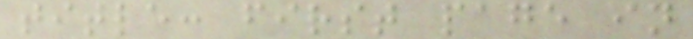title: first page in
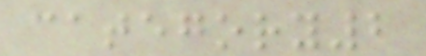category2
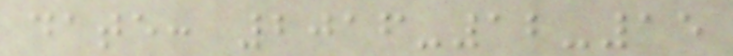date: 2016-12-15
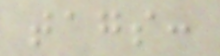tags:
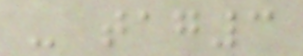- tag3
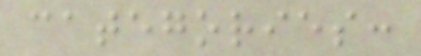categories:
